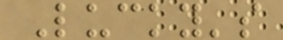Lucky's
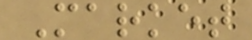Market
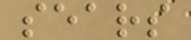sears
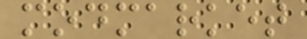modmarket
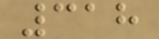318
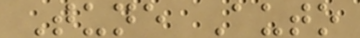Tune Auto
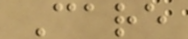Care
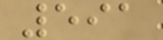591
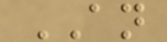AN
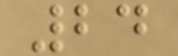24
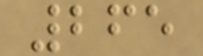265
